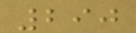290
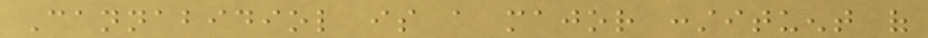Cannabidiol is a major constituent of
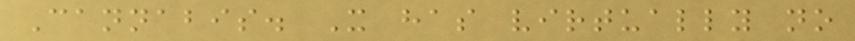Cannabis. It has virtually no
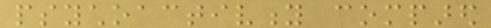psychoactivity compared
